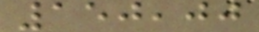150,00
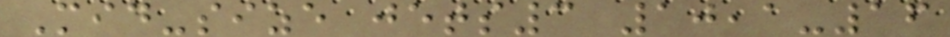Mid-size jets3 10,1-16
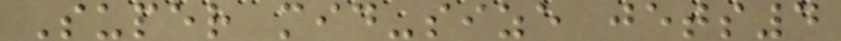Super mid-size jets4
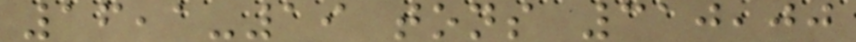16,1-19 tons 310,00
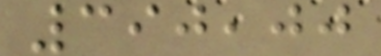390,00
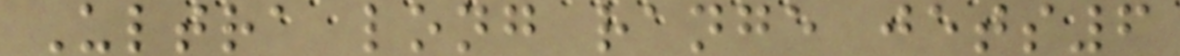Ultra long range jets6
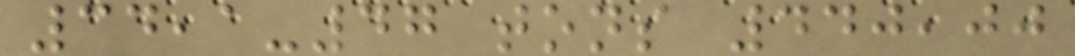34,1-47 tons 440,00
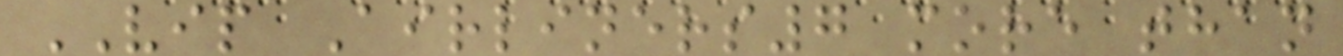VIP Airliners7 more than
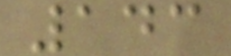143
